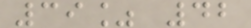39% 42
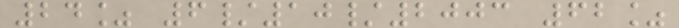24% 6/10/2003 62%
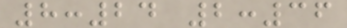8:24 2:36
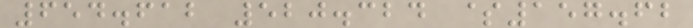654.612 520.324 $157.62
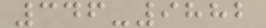346-9882
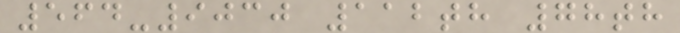564-9030 112th 78th
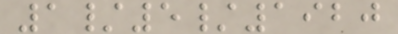1/5/1920
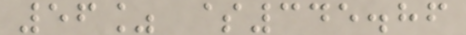56% $345.86
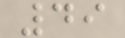49
